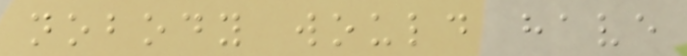nobody would have
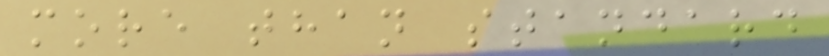more than standard
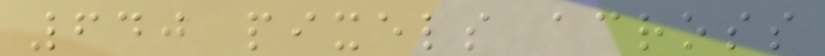640 pixels across
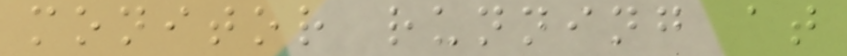monitor running at
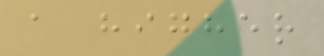a higher
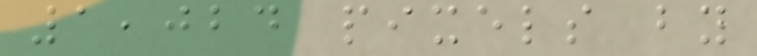1,024 pixels by
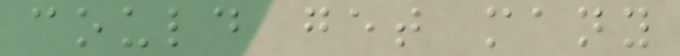could get many
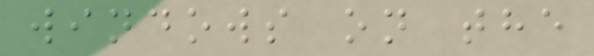windows on the
